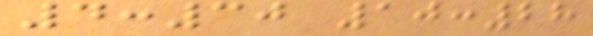4:30 10:28
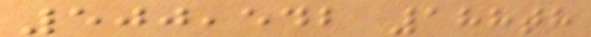500,542 188th
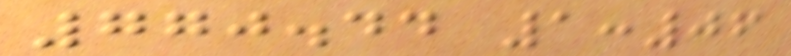770.44 1:06
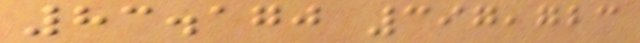83.170 397,723
